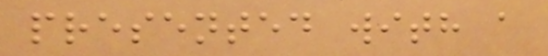presented with a
